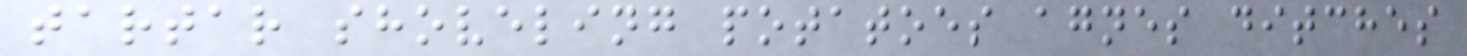tartar shoveling potatoes agnes ditches
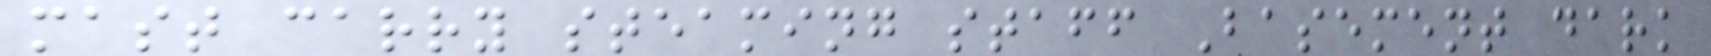mast carry steaming staff Basement dark
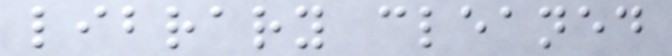library cleaned
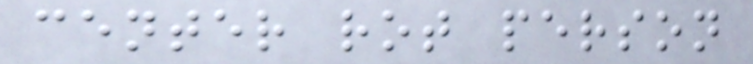center rot person
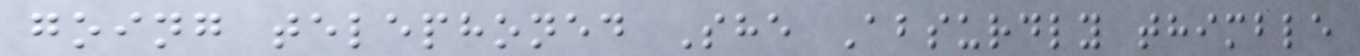going telephoned She Absurdly thimble
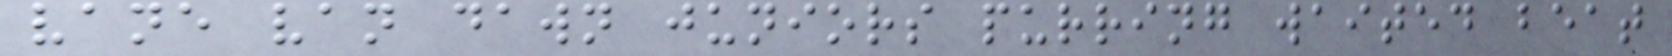vane van dawn juniors purring waited beat
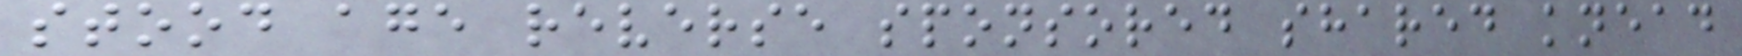stood age reverse sponsored shared knead
